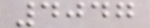4047
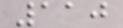110
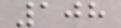108
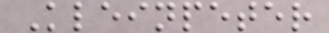Kleinpeter
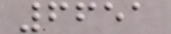6651
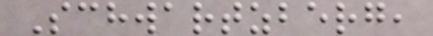Schwartzberg,
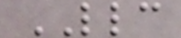LLC
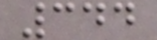344
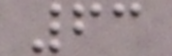63
